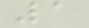1
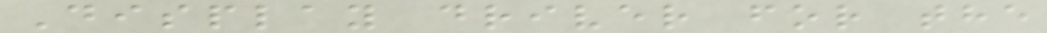Display driver for the
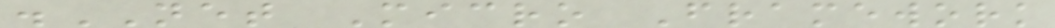.NET Micro Framework
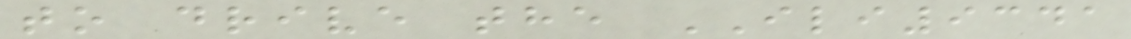to drive the ILI9341
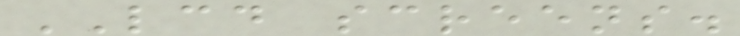LCD screens.
